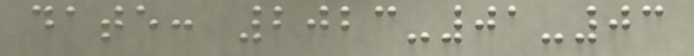date: 2023-01-03
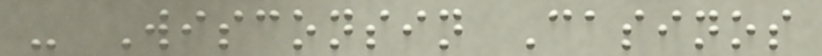- Wisconsin Casinos
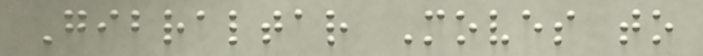Gibraltar Moves to
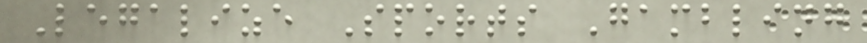Legalize Sports Gambling
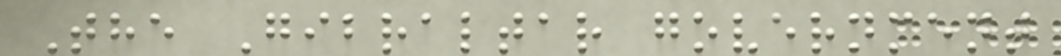The Gibraltar government
